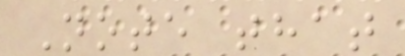Note that
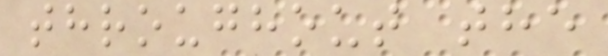throughout the
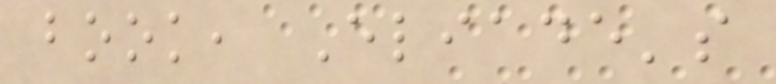book, Eliade's
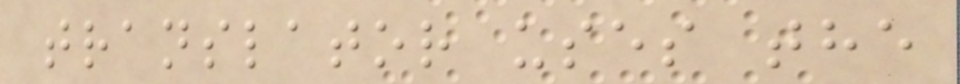translator uses the
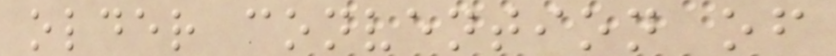older convention of
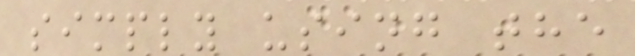simply using the
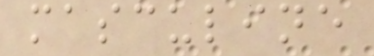masculine
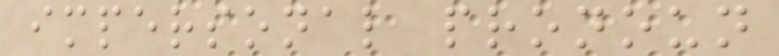impersonal pronoun
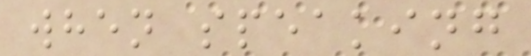when speaking
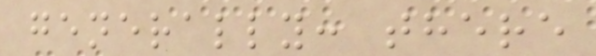generally: there
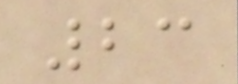23
